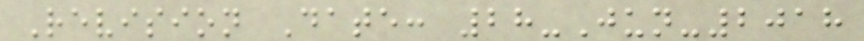Revision Date: 28-Jun-2018
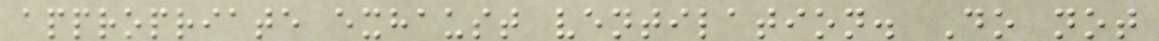appropriate exhaust ventilation. Do not
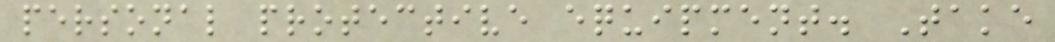personal protective equipment. Take
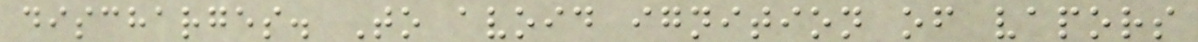discharges. To avoid ignition of vapors
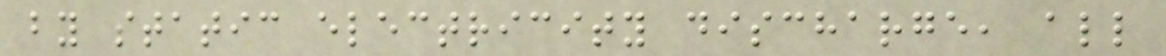by static electricity discharge, all
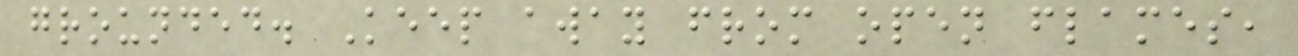grounded. Keep away from open flames,
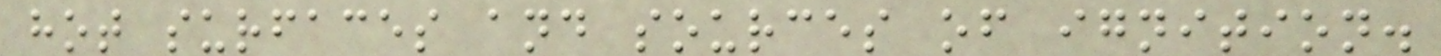hot surfaces and sources of ignition.
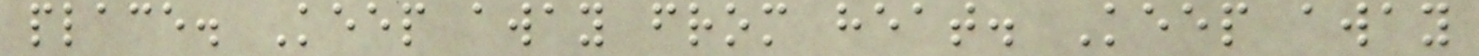place. Keep away from heat. Keep away
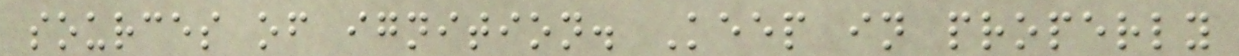sources of ignition. Keep in properly
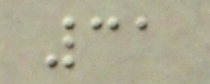31
